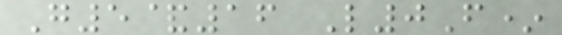G5&16 L0F*
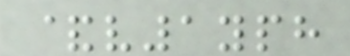&v1yph
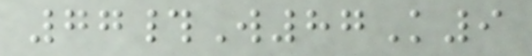77#W87K9
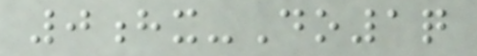0hx-Do1q
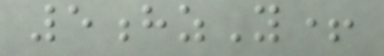5hzY+
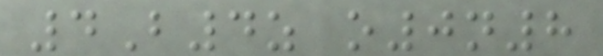4B4z o0n8
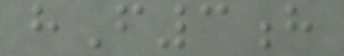hF3h
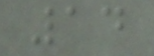14
